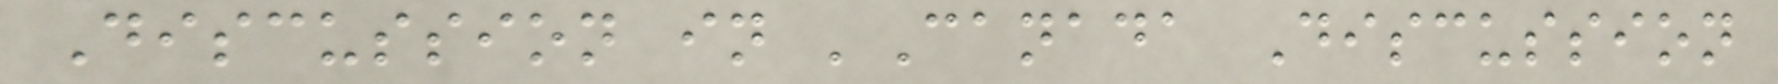Discussion in 'Canada Discussion
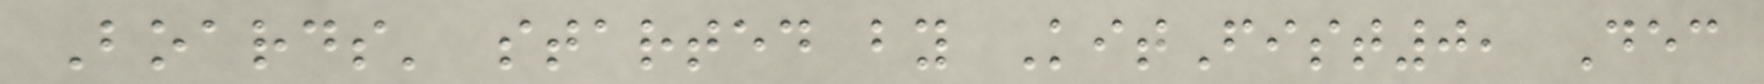Boards' started by KitFist0, Dec
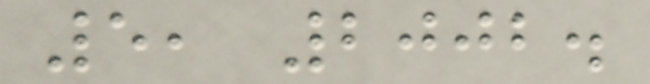5, 2002.
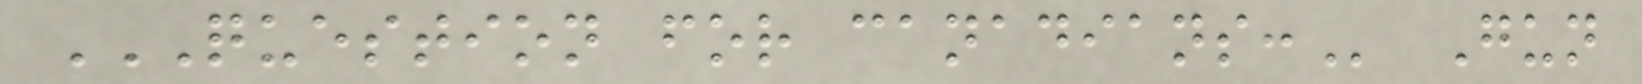QUESTION FOR CANADIANS: Gun
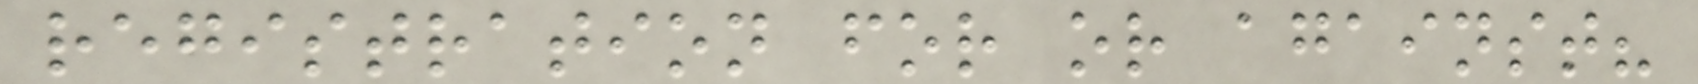registration for or against?
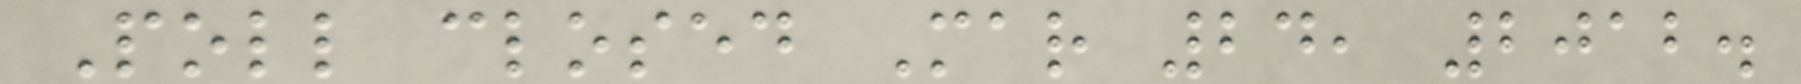Poll closed Mar 24, 2012.
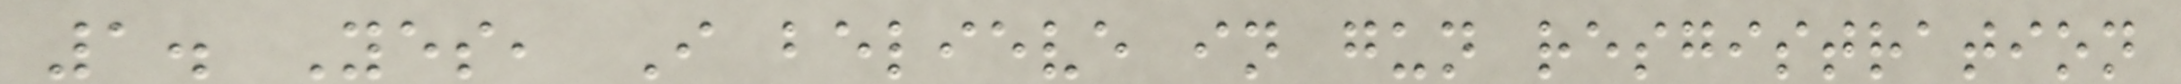1. Yes, I believe in gun resgistration
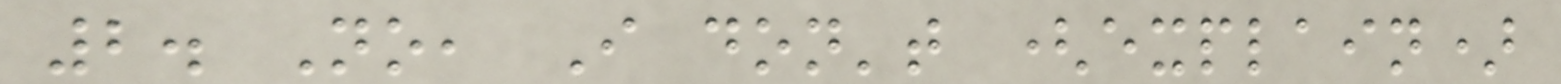2. No, I don't (explain)
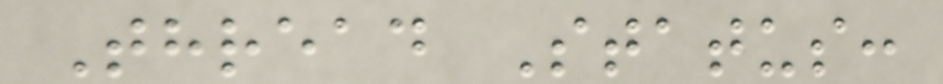Thread Status:
